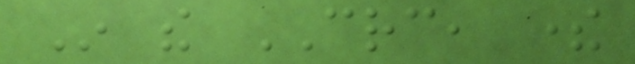In the CRC, there
